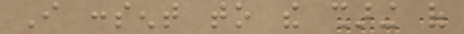I consent to the sharing of
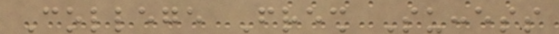College Fresh Success
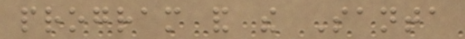program and the Santa
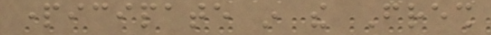participate in the Fresh
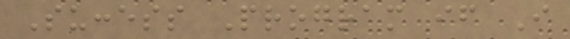Success Program if I
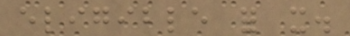eligible for it.
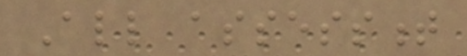All assessment
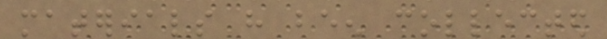materials have been collected
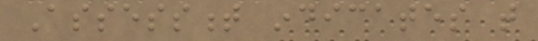Assessment indicates that
